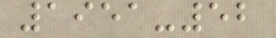1951-52
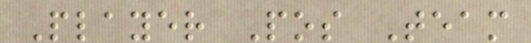Player Pos Team
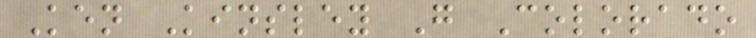Ken Kinsley G Colorado
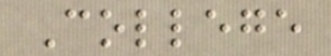College
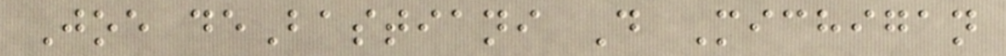Joe deBastiani D Michigan
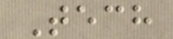Tech
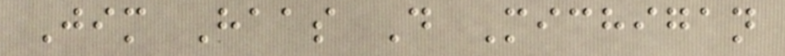Jim Haas D Michigan
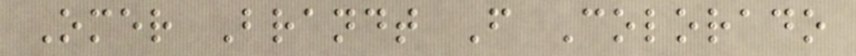Omer Brandt F Colorado
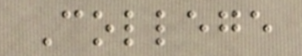College
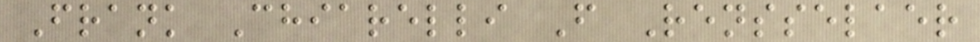Frank Chiarelli F Rensselaer
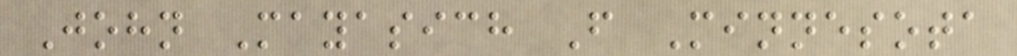John Mayasich F Minnesota
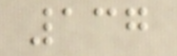137
